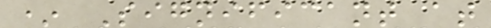* Significant at
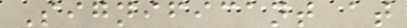Significant at
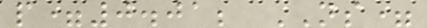p=0.01; NS=
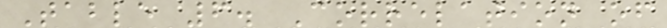Table 6. Correlation of
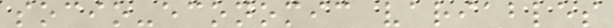socio-economic variables
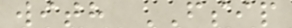with FSIP
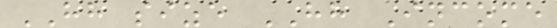HH size HH Income
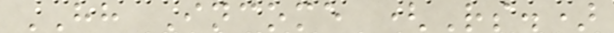HH Income (Rs.)
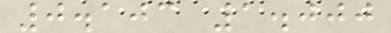0.103 1.000
